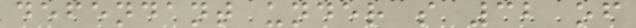defendant under s 32 of
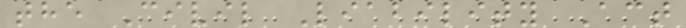the Civil Liability Act
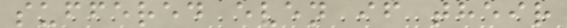suffered even if their
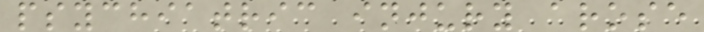psychiatric injury arose
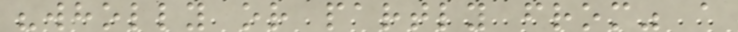"wholly or partly from" a
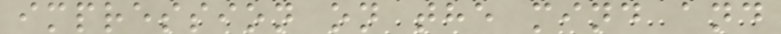impression on the mind and
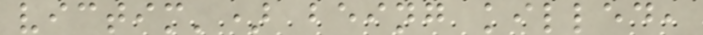victim') being killed,
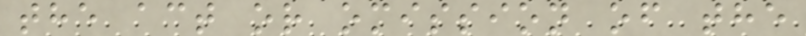the act or omission of the
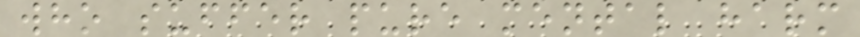who suffer pure mental harm
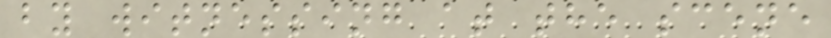by witnessing at the scene
